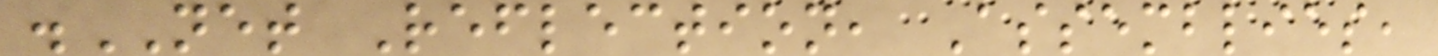.NET Reflection, Assemblies,
